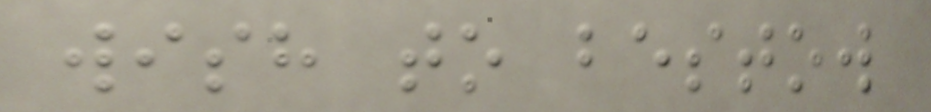wish to bestow
